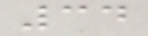34
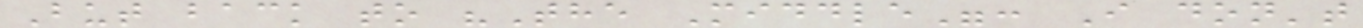But back to "The Middle": I don't
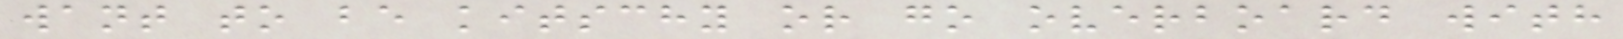want to be kitschy or go overboard with
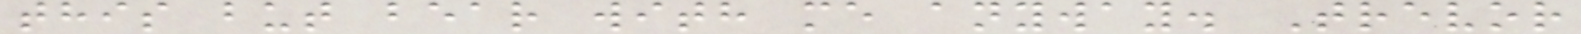this but bear with me anyway. Trevor
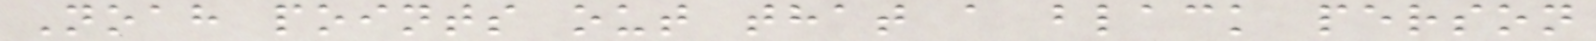Noah points out that a black person
